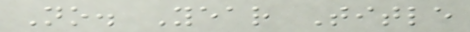No. Year Title
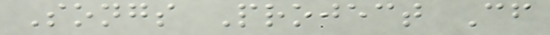Songs Project Cf
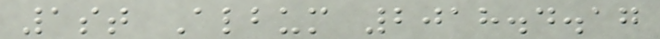1st Album 2018.4.17
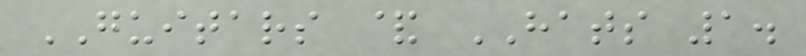GUITARS & HATS 1.
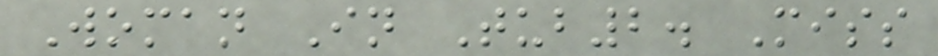Woman In Tub2. Miss
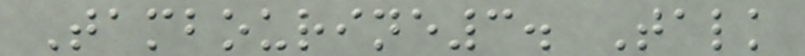Tambourine3. Talk
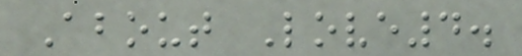About Love4.
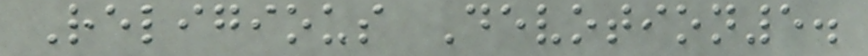Religious Devotion5.
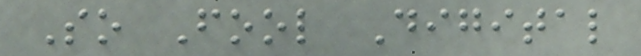So Fool Digital
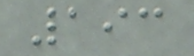193
